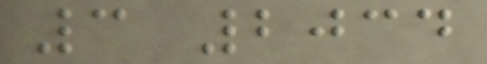3 2034
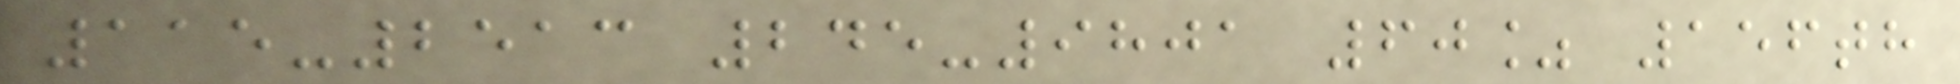115-2513 245-9801 60% 156th
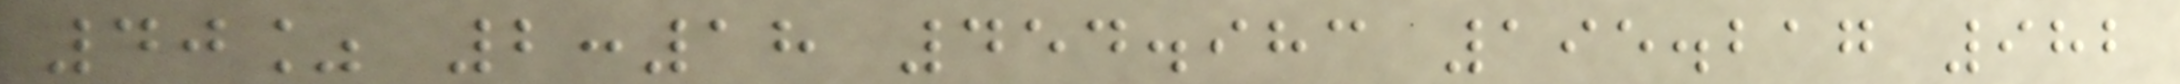40% 2:18 454.983 195.217 982
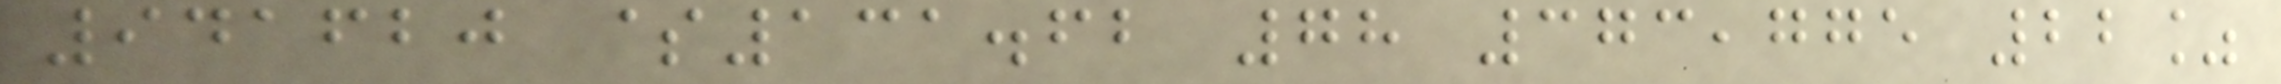941620 $131.62 78 373,775 22%
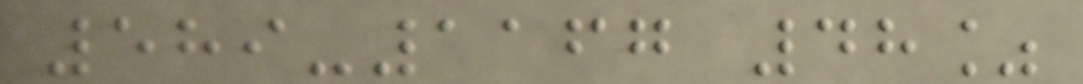589-1167 48%
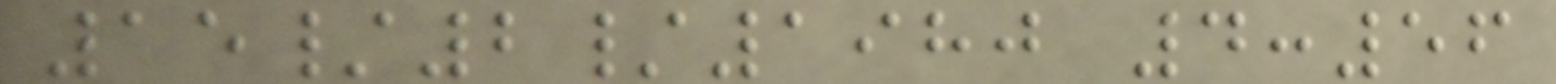15/2/1980 4:56
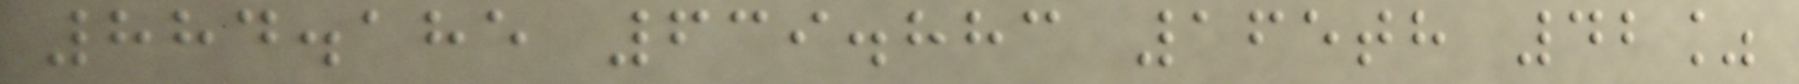884.185 639.883 165th 42%
